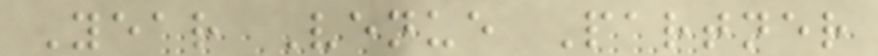Year Venue Partner
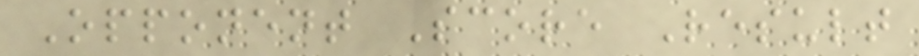Opponent Score Result
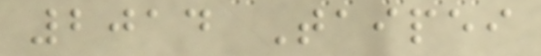2014 Taipei
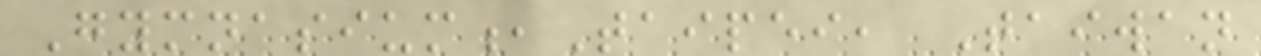Gymnasium,Taipei, Taiwan
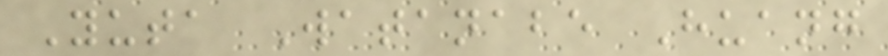Yuta Watanabe Huang
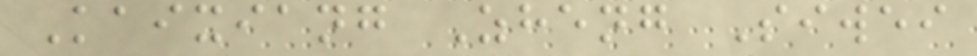Kaixiang Zheng Siwei
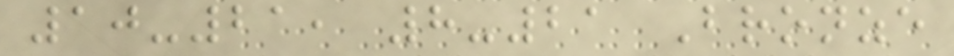10-21, 8-21 Bronze
